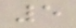5
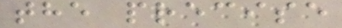the precise
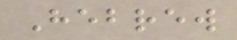Hebrew
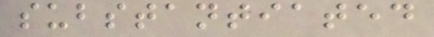substantiated
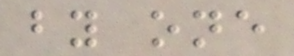by one
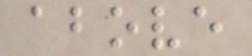above
